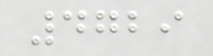4729
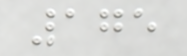175
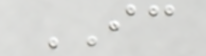IC
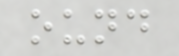ound
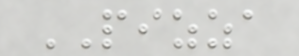PIZZA
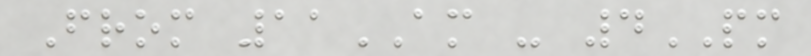From 11AM - 4PM
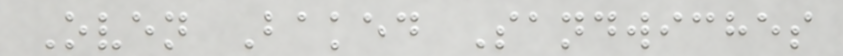Oven Baked Sandwiches
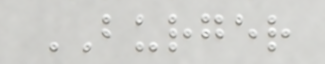BURGER
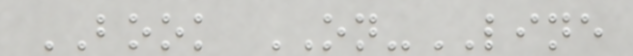BOOK ON-LINE
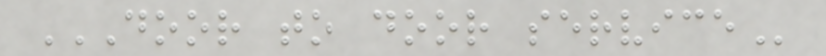DOOR TO DOOR SERVICE
